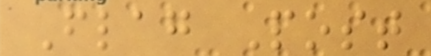Flag Post
